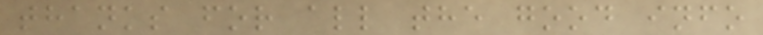thanks for all the good info
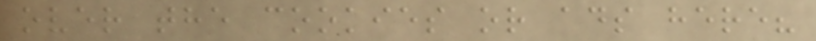over the cookies or ads here?
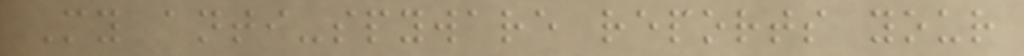My anti-spyware reports your
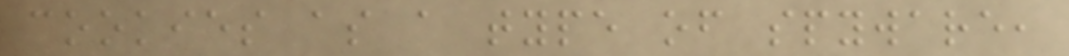cookies as a type of spyware,
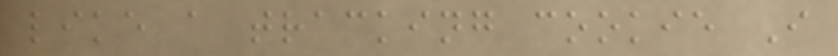like a tracking cookie I
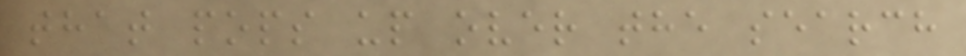that pops up over the search
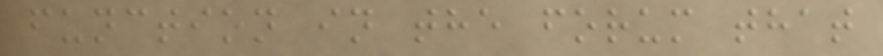function in the forum that
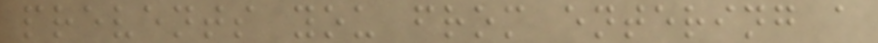prevents you from entering a
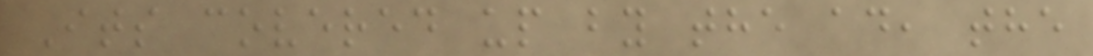Its covered up by the ad, the
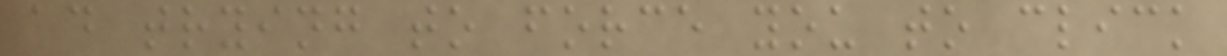ad trying to force you to click
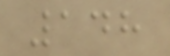148
